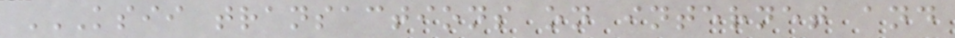KSII TRANSACTIONS ON INTERNET AND
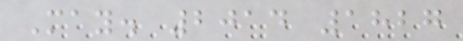May. 2014 1827
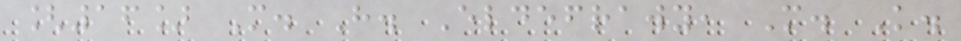[16] M. H. Eldefrawy, M. K.
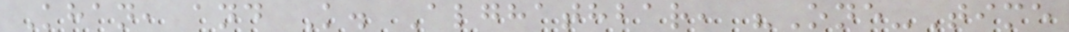Khan, and K. Alghathbar, "One-Time
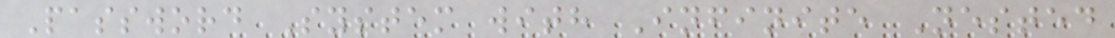Password System with Infinite Nested
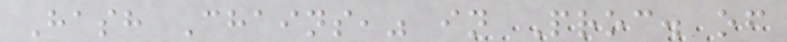Hash Chains," in Proc. of
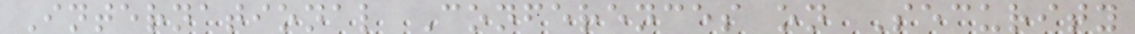International Conferences on Security
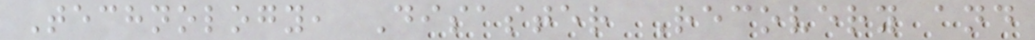Technology, Disaster Recovery and
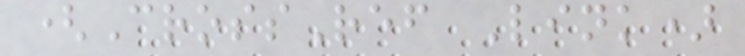(CrossRef Link)
